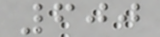600
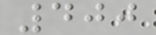400
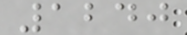1240
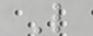L
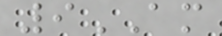9AM
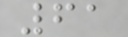61
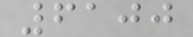6100
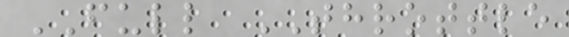FULL THROTTLE
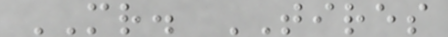MR. TIRES
